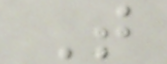T
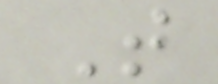T
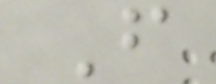F
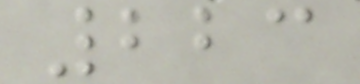223
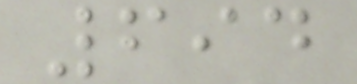694
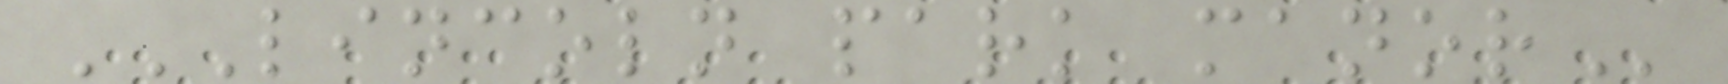LINCOLN PARK MANOR
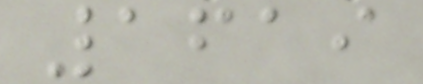1619
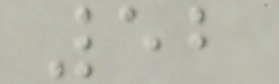52
